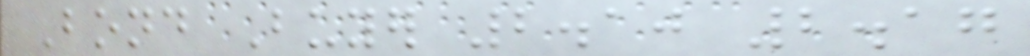Bond Buyer 2.10 2.17
